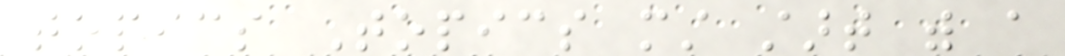topics Topics must start with a
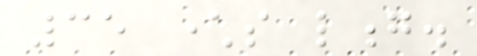35 characters long.
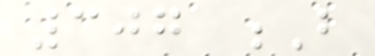307 B
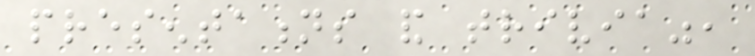presentations and trivia",
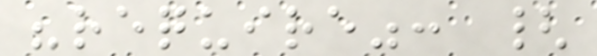"require": {
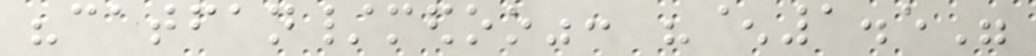"catfan/medoo": "^1.5"
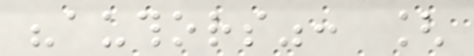"authors": [
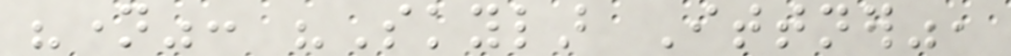"name": "Skylar Ittner",
